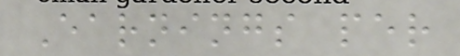Earnings per
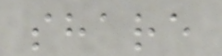share
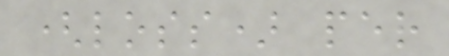(loss) per
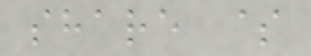share $
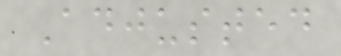Adjusted
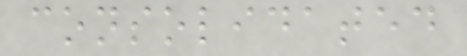consolidated
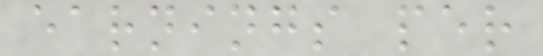earnings per
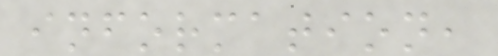information,
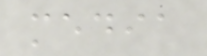media
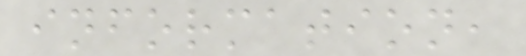information,
